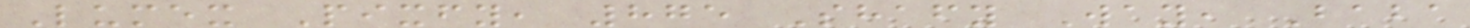Lumex Pixfy, 875 Shafy Way, Baba
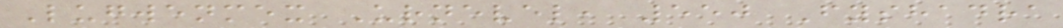Lugwenmex Urnevel, 550 Fyshadra
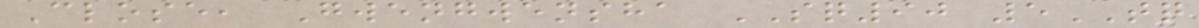Close, Gwengwensha SQ90 5TQ
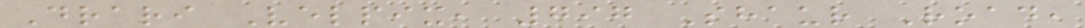Drari Velpix, 797 Shaur Road,
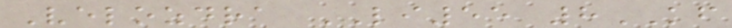Velozdra LI55 8KF
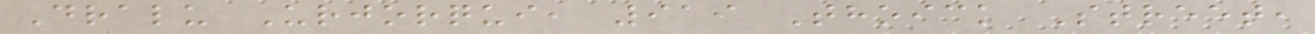Dralu Urjorqui, 919 Thoick Street,
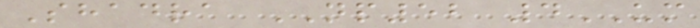Shadra NP52 4UM
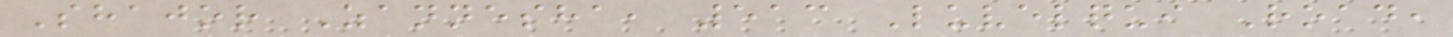Shajor Zannesha, 513 Luvelqui Road,
